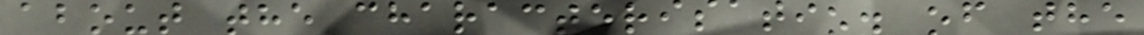about the characterisation of the
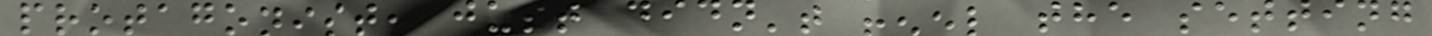protagonist, just didn't feel the setting
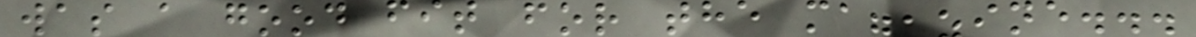was a good fit for the magazine...
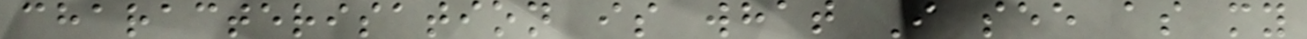characterisation is what I see as my
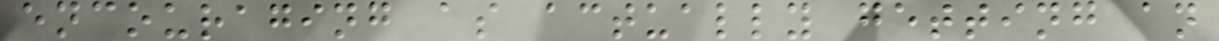encouraging as actually getting an
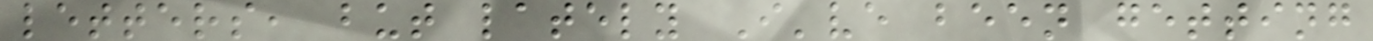letters, but lately I've been getting
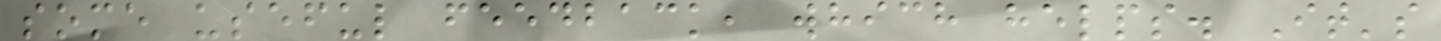some useful feedback, which helps. It's
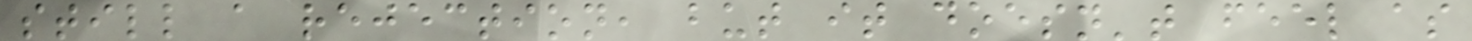still a rejection, but it doesn't feel as
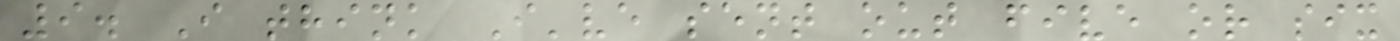9. I think I've sent out five or six
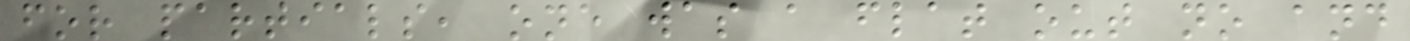for partials, one was a flat out no and
